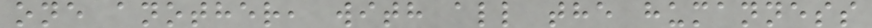one another, with all the humanness
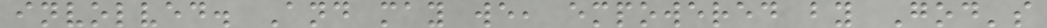involved. And may we, empowered by God's
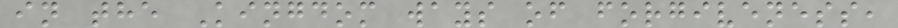in the Kingdom ways of forgiveness,
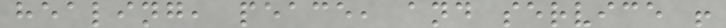healing, peace, and service !
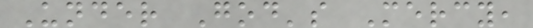Under God's Mercy,
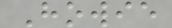Howie
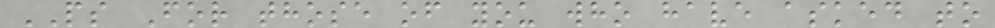PS For those of you who have asked to
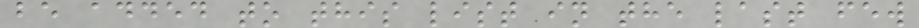be added to this list in the last few
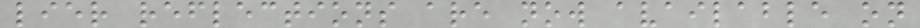lier reflections are now available on
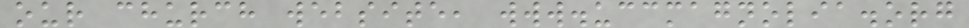our church website, www.uccmagnolia.org
